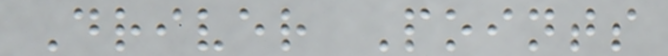Driver Points
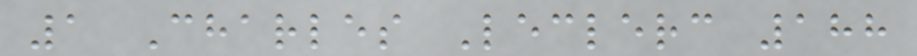1 Charles Leclerc 188
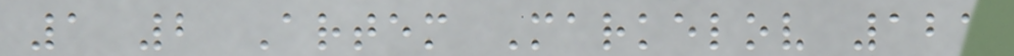1 2 Artem Markelov 121
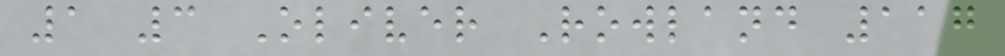1 3 Oliver Rowland 117
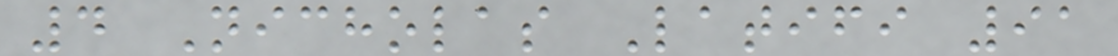4 Nicholas Latifi 91
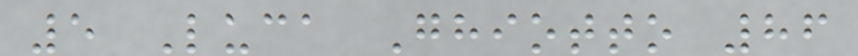5 Luca Ghiotto 86
